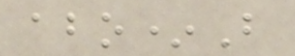abo*B
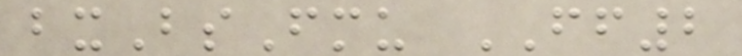bxBsFmu FF2
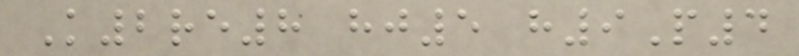K2re8 hj5 h9P4
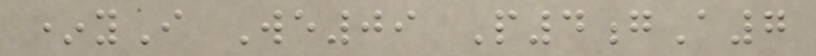*yI We09 P4gA7
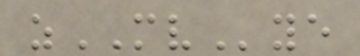zMVye
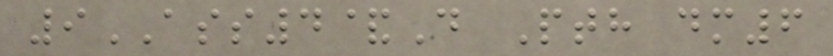9ASS4&D Pth dm6
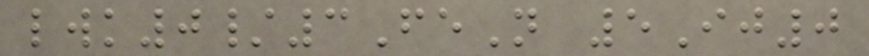lwk0/3FeN 5Ij0
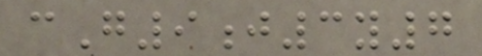cG9j3y7
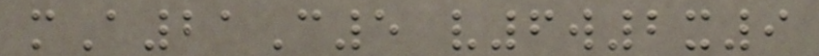mA21C5 v6w2x9
